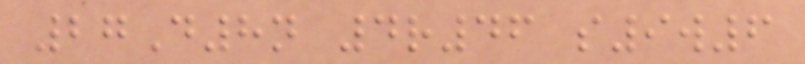27D8n 4r46 s9w6
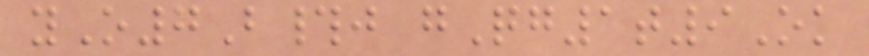yO7B#j gQg1t9Ok
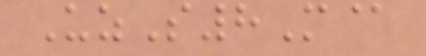UzS8M@
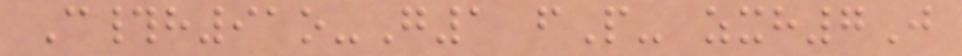C#h91o-G1 fP- zxh7J
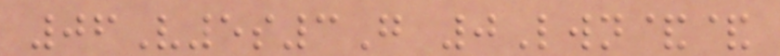06V5s3G 0Lwn&&
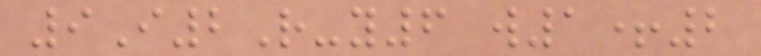9I2R-y6 w1+2
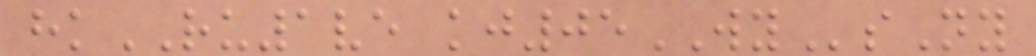hkRU1ve kj05WYsNy
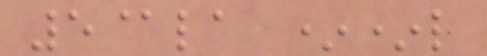5@la **l
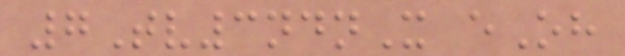7Tv3ndnX eOh
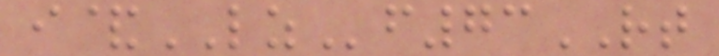i&LZf73RT
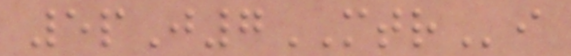5pJ7MTRi
